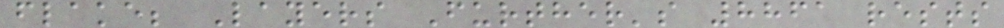flake; Layers Further's 8861 rests
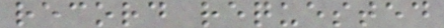record requested
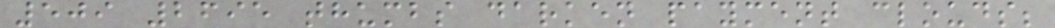509 2695 thumbs darken payment clouds;
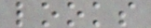looks
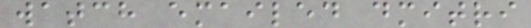watch emailed dmitri
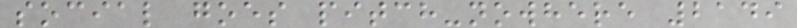social goes pitch-nowhere 2149
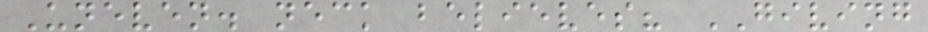Uneven. neck believes? GIVING
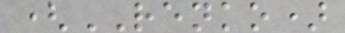(RENKO)
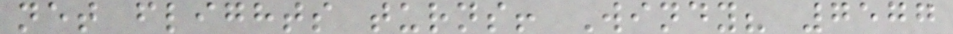net flights turns! Windy? 7577
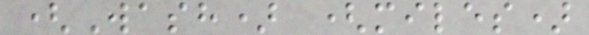(Wash) (miles)
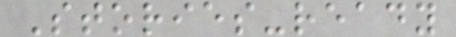Stories-ready
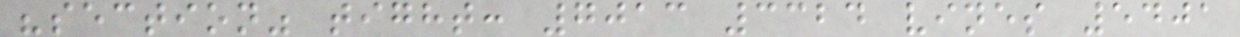"section" tight: 7013 3324 vines 5401
